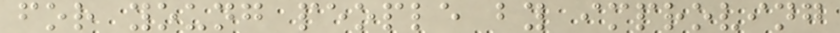for young people by improving
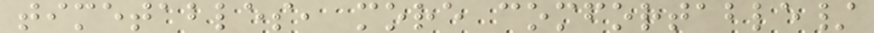timetables, more comfortable/
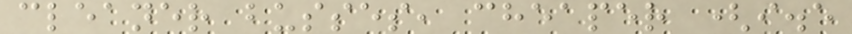cleaner busses, cheaper (i.e
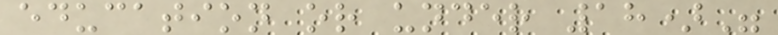education or under 18)"
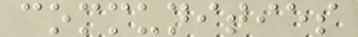communities
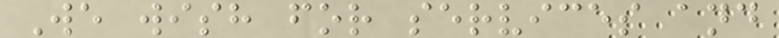We wish for services and
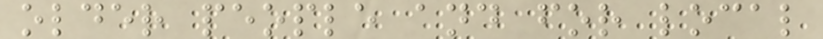older people and for local
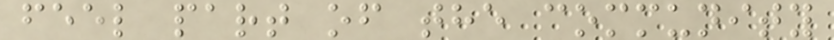feel part of the community
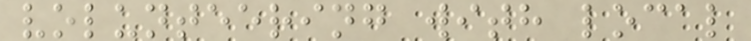volunteering with local
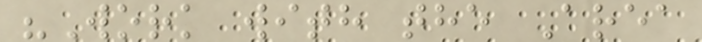"Work with the Area
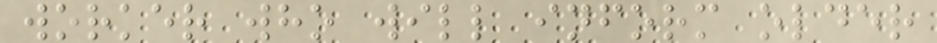worker who will inform older
